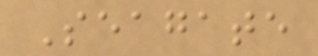Seagate
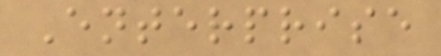Enterprise
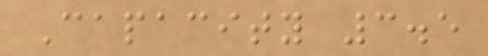Capacity 3.5
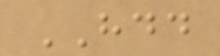HDD
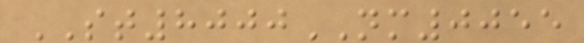ST8000NM0055
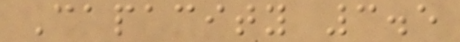Capacity 3.5
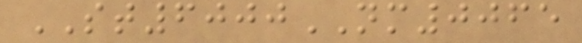ST6000NM0065
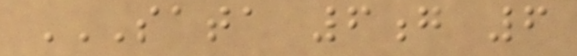SATA 6G 6
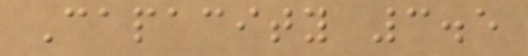Capacity 3.5
